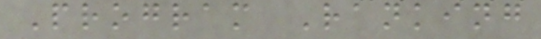Program Ranking
